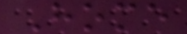Home
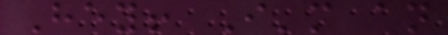Hey! I'm an
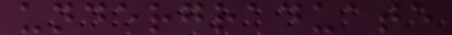undergraduate
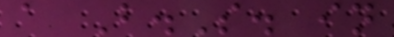a B.S. in
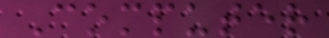Computer
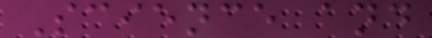Science and
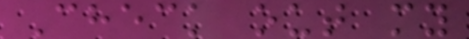Check out my
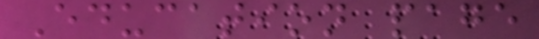Education page
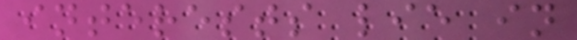interests lie in
